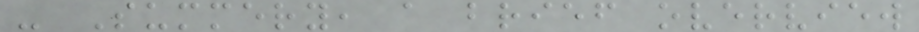- Summery, a brief overview
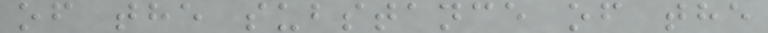of the substance of the
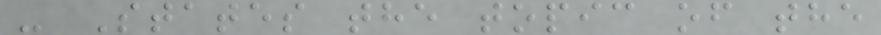- States the topic of the
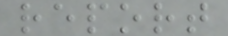report
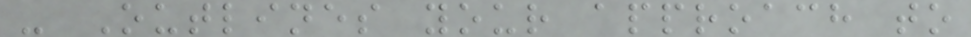- Outlines your approach to
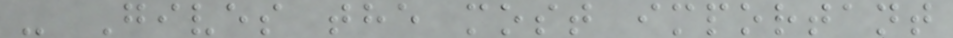- Gives the most important
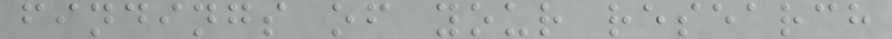findings of your research
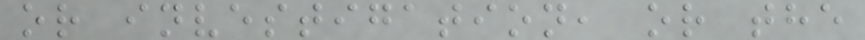or investigation, or the
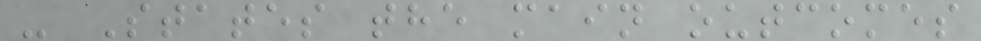- States the main outcomes
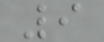9
